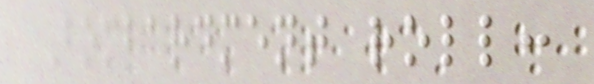Bombardment roll:
